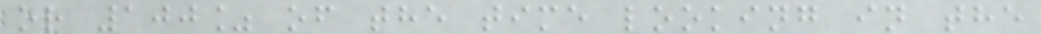or 100% of the time looking in the
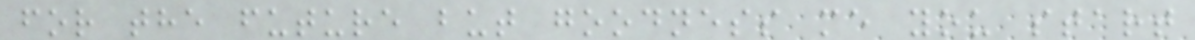for the future but goodness me you start
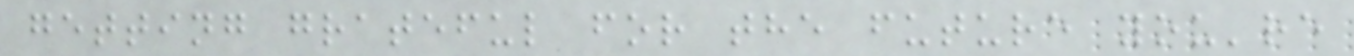getting grateful for the future you're
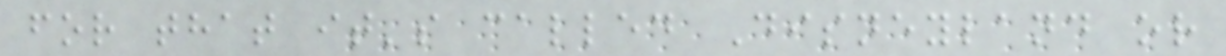for that it's called Disneyland or
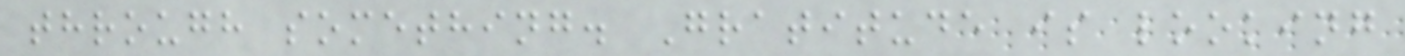through something. Gratitude is looking
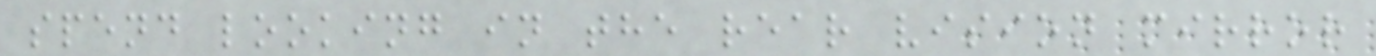spend looking in the rear vision mirror
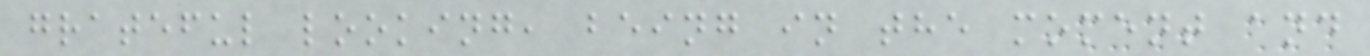grateful looking, being in the moment and
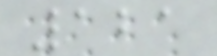121
